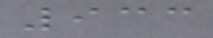933
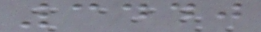3440
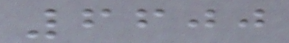6600
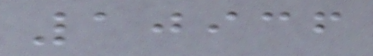10936
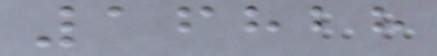16828
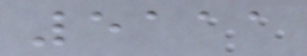5111
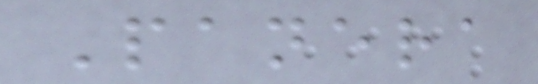Panera
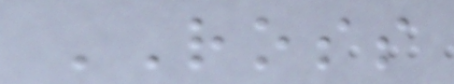ROSS
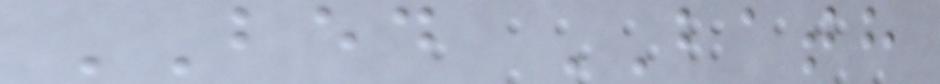BED BATH
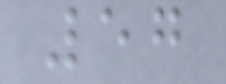57
